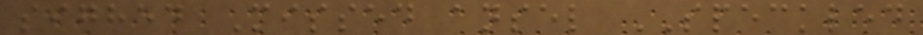sighed Missed ansel SPECKLED
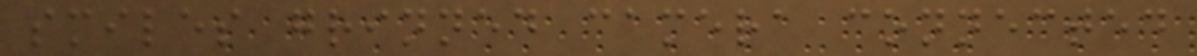smiles grinned camera connected
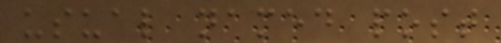usual named post
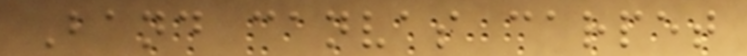Band canvas carpet
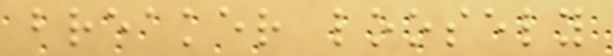breaker loosely
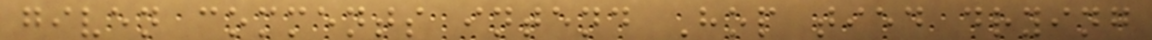given comments intend Hop tied drying
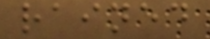rained
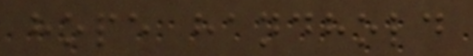hope handhold
